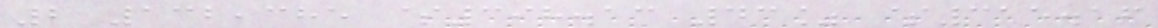2 132,385 $398.13 43% $315.16
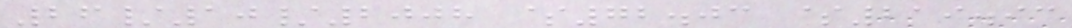26/10/2008 $72.03 $219.93
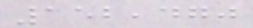152,470
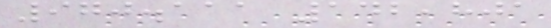970.111 142,801
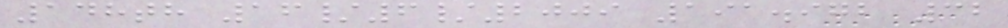148th 16/6/2009 191.972 32
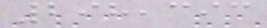298,393
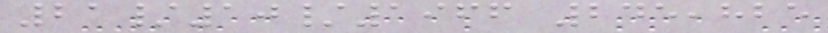21/10/1966 245,825
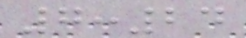7:24
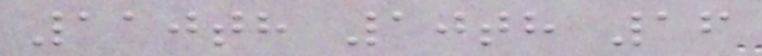110th 10th 16
